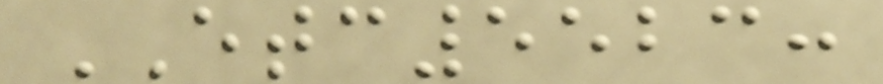ETC5523:
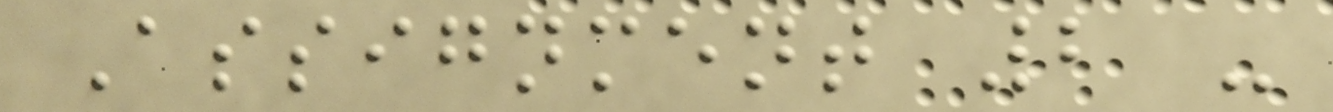Assignment 2 -
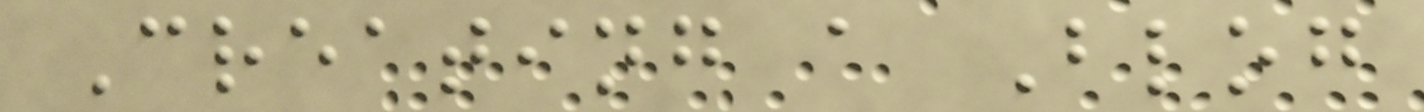Creating a Blog
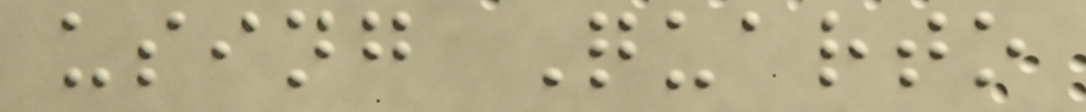using Quarto
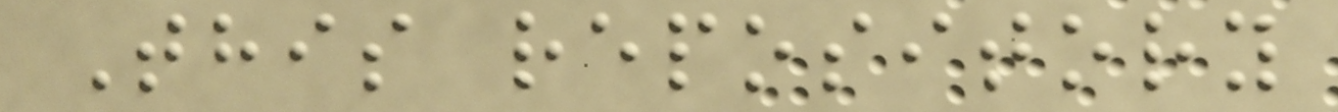This repository
